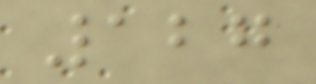127
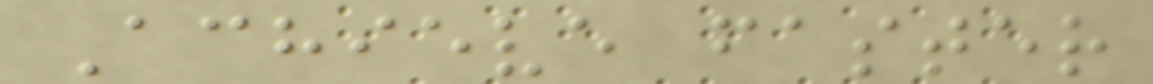Achieve faster
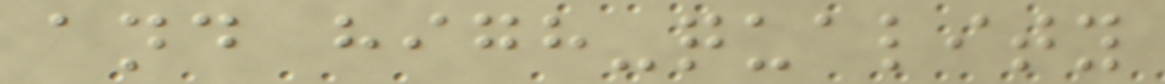and high-quality
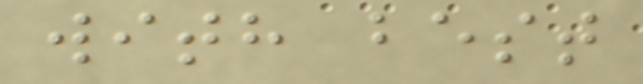with best
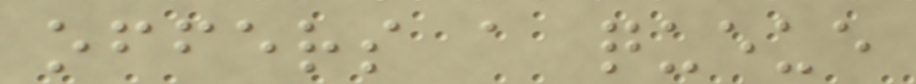offers a queue
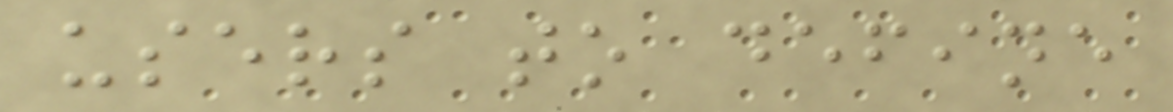users to define
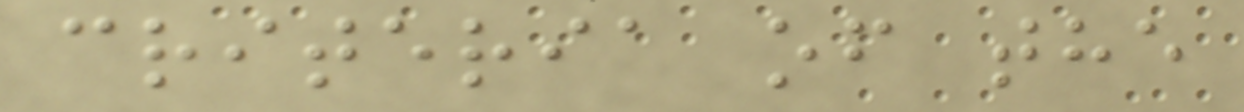criteria of the
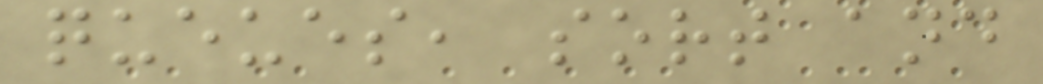queues, sort and
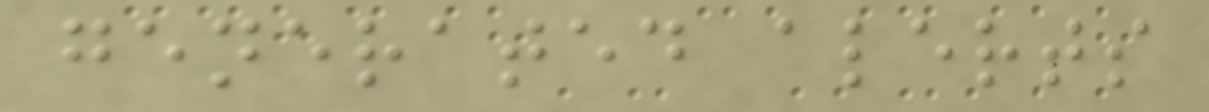generated alerts
